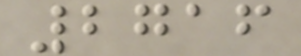2716
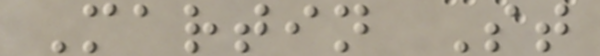Martin St
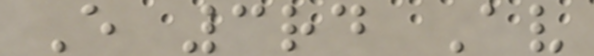E 3rd Av
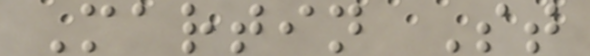Martin St
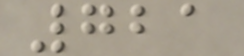721
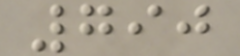790
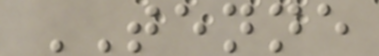TENNE
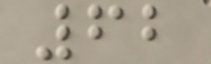62
